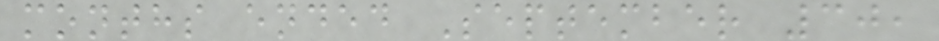months ended September 30,
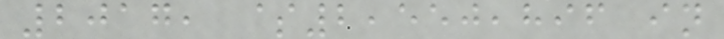2017, $2,550,896 in
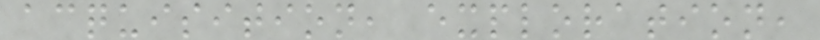acquisition, exploration,
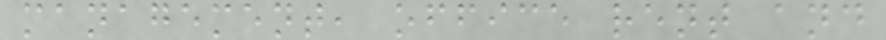management, office rent and
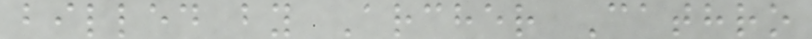billed by Archer Cathro
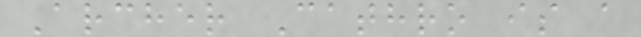Archer Cathro is a
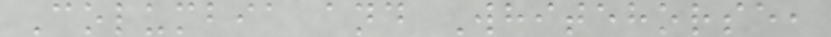Columbia and Whitehorse,
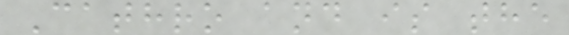Cathro and is the
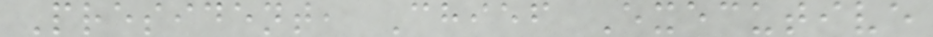President, Chief Executive
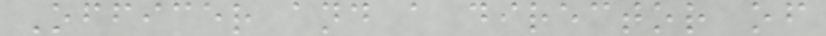Officer and a director of
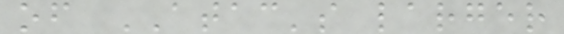of ATAC's larger
